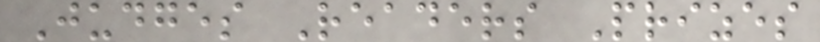Judges Readers Prizes
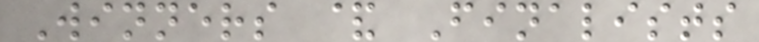Winners & Finalists
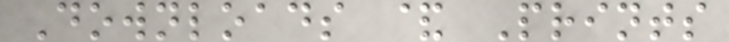Downloads & Prints
